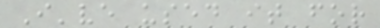I've used it for
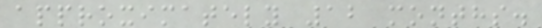approximately 12 months.
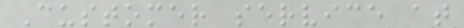Customer service at
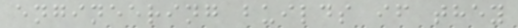engineering builds if they
